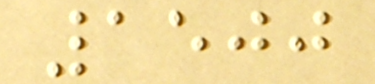1500
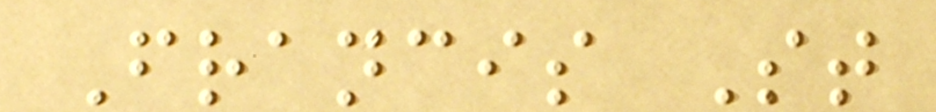Francis St
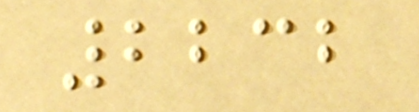2232
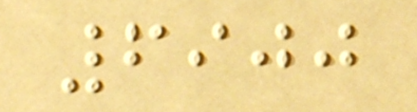6900
